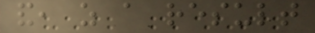and, as a result
